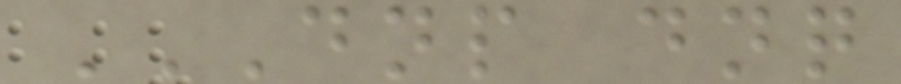DNP DNQ
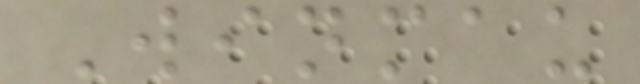Winmau
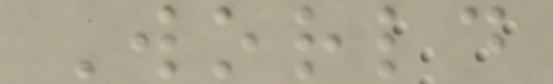World
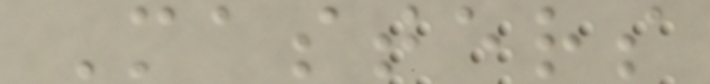Masters
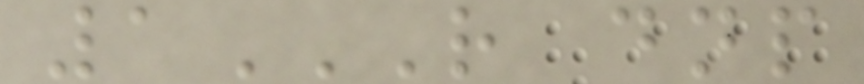1R DNP
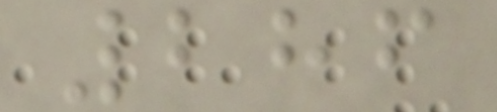286
